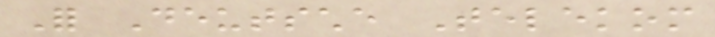For Deutsche Telekom
